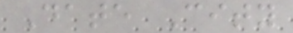Date City
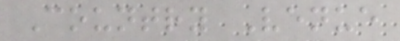Country Venue
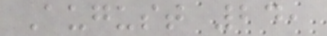August 24,
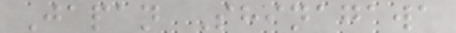Japan Shinagawa
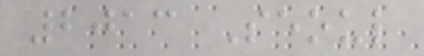2013 Seoul
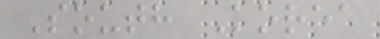South Korea
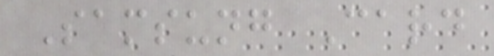Samsung Card
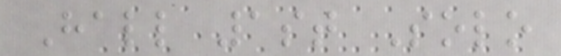Hall 1st Solo
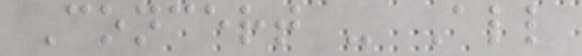Concert - All
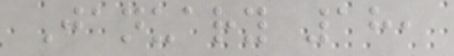January 18,
